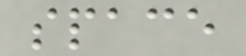space
